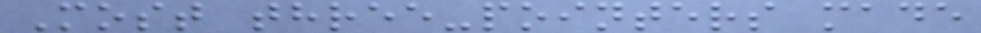Most three-pointers made
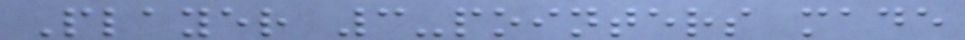Player 3-pointers made
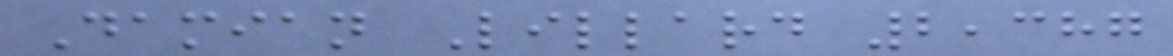Damian Lillard 2,387
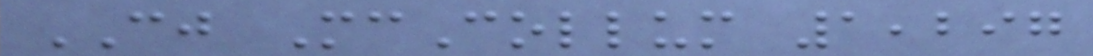CJ McCollum 1,297
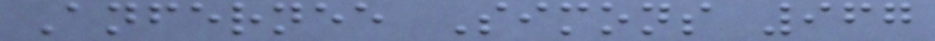Anfernee Simons 967
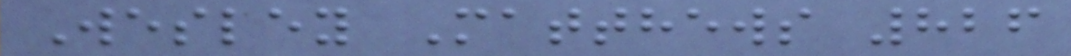Wesley Matthews 826
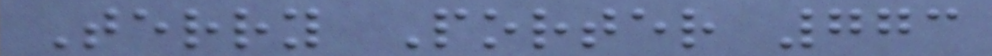Terry Porter 773
